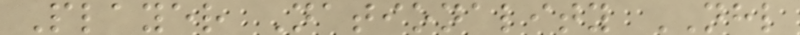Player Nationality NHL
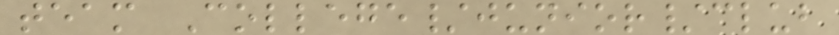team College/junior/club
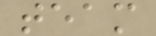team
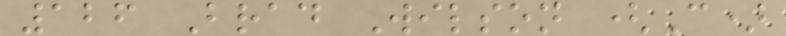126 Brad Wilson (C)
